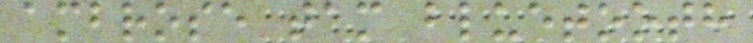ambrose tam bluetooth
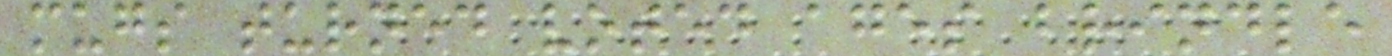mugs turned voted ages brindle
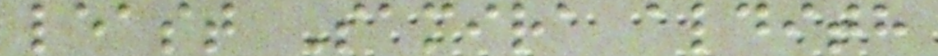least Samira aldith
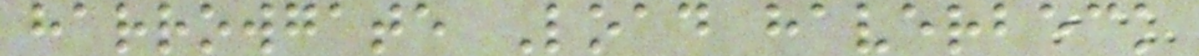harrowgate Load haverbeck
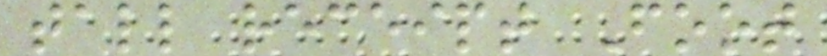tall receipt Foot
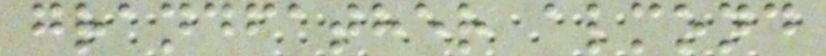grandfather almond
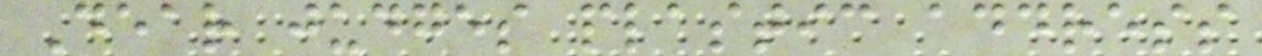Dear judges plastic address
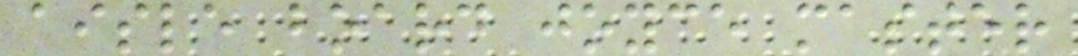aisle board joyce master
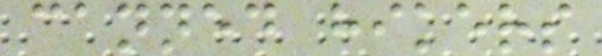canned hikers
